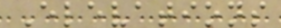Elevations
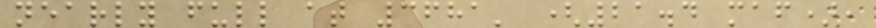nearly full at 3681' (21.4 maf),
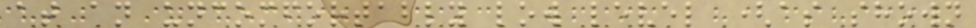at an uncomfortably low level (as shown
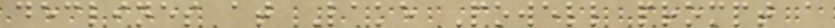declines at Lake Powell prompt a
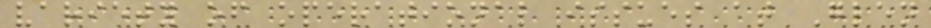variety of operational issues at Glen
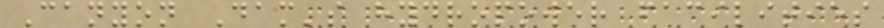Canyon Dam's hydropower facilities
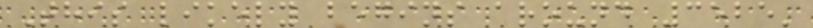This likely begins around 3525'
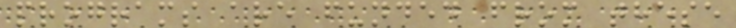programs are funded from these
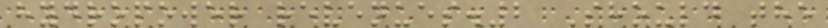hydropower revenues.2 Should the
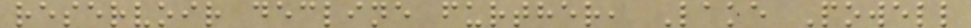reservoir decline further, Lake Powell
